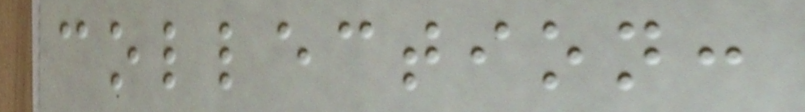collection:
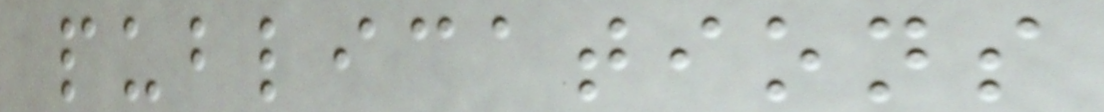publications
